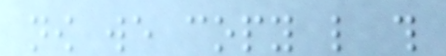now we copy like this
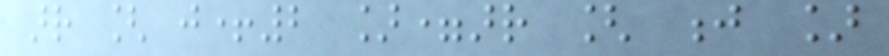arr [ j+2 ]=arr [ j ]
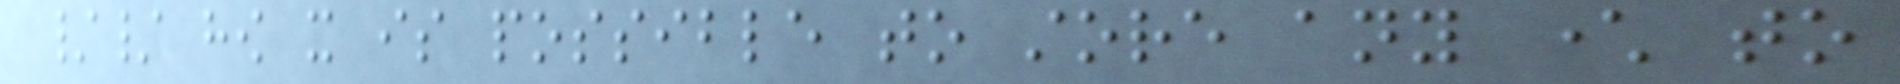// how it is possible to store any character to
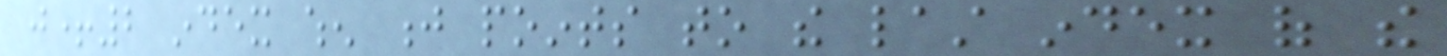j+2 index when j points to the last index of the
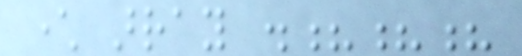character array .???
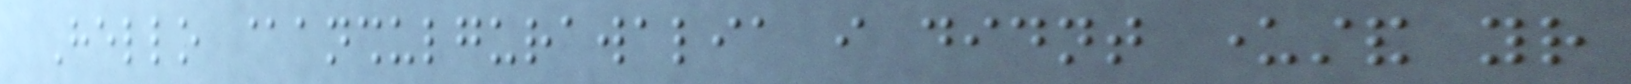Hello @anshulgurawalia i didnt understand your
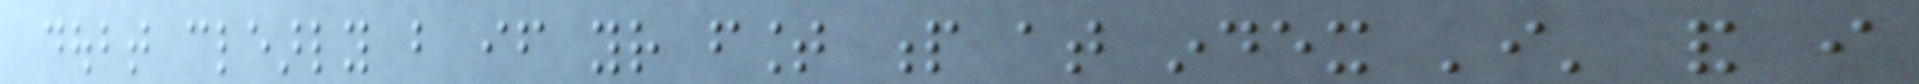doubt clearly but if your fount p at index 'i' and i
